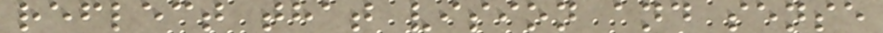reflect that vision and sense
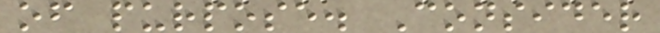of purpose. Consider
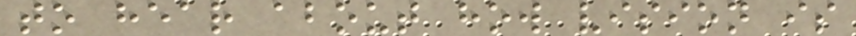to hear about how vision is
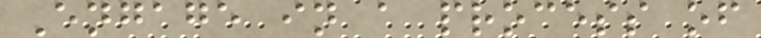Engage in a process of
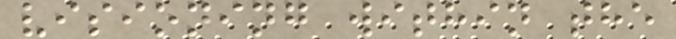visioning within the
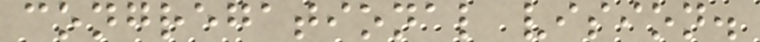congregational vision.
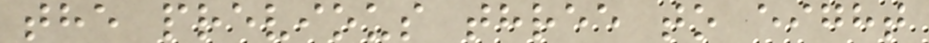the previous three to eight
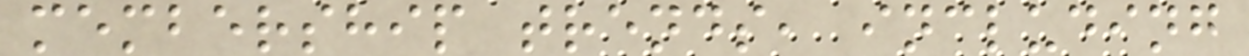membership trends, including
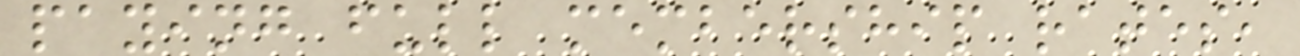paying full membership rates,
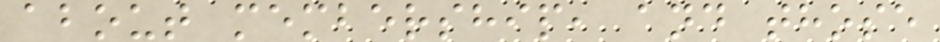about membership, and those
